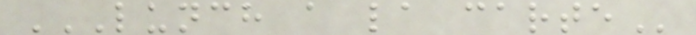LUNCH A LA CARTE
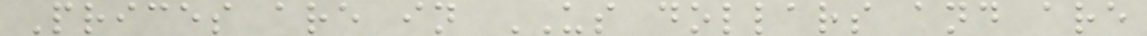Prices are in US dollars and are
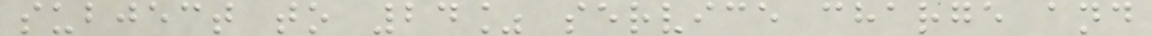subject to 24% service charge and
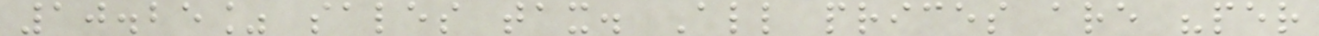10.25% sales tax. All prices are "per
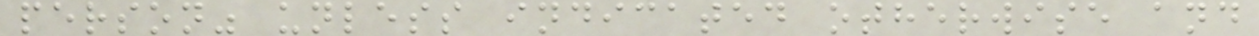person" unless indicated otherwise and
